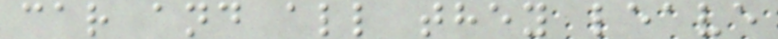car and all they leave
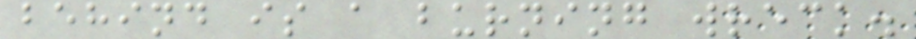behind is a burning wreck.
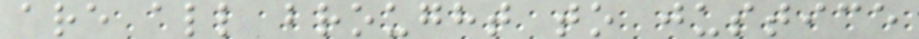are all brought to justice
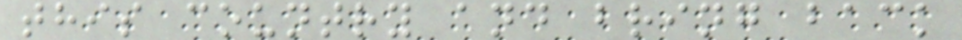this country and bring back
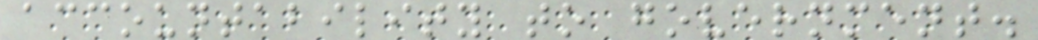accountability to government.
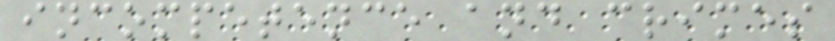incompetence and crimes
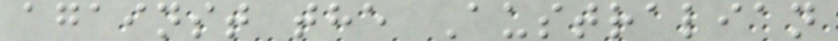against the Australian
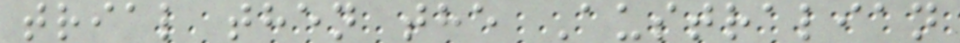trial then the Australian
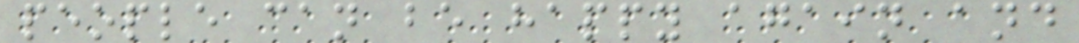people can be happy again and
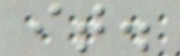it.
